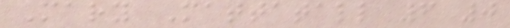Mary Mattatall 6 0
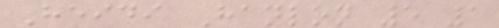Heidi Hanlon 5 1
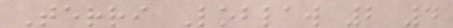Terri Loblaw 2 4
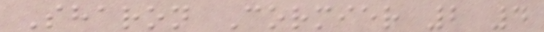Sharon Cormier 2 4
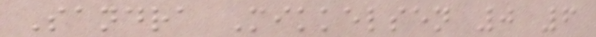Sandra Mikkelsen 0 6
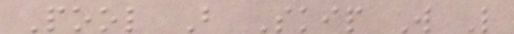Pool B Skip W L
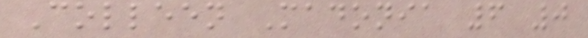Colleen Madonia 6 0
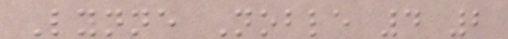Lynne Noble 4 2
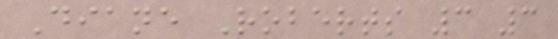Diane Roberts 3 3
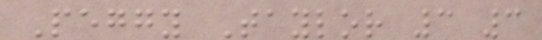Peggy Taylor 3 3
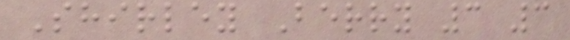Shirley Berry 3 3
